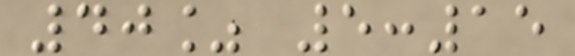40% 5:15
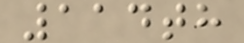114th
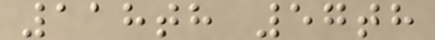118th 57th
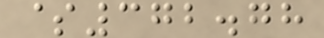$372.78
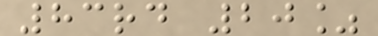83rd 20%
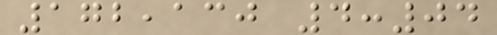172,130 4:04
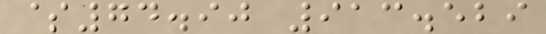$74.90 913.529
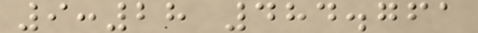9:28 484.761
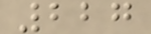227
